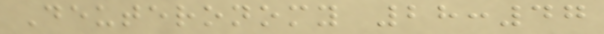Deuteronomy 28:47
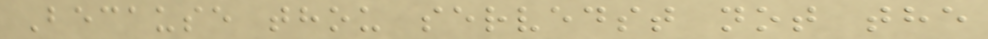Because thou servedst not the
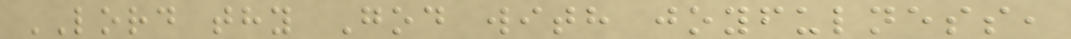LORD thy God with joyfulness,
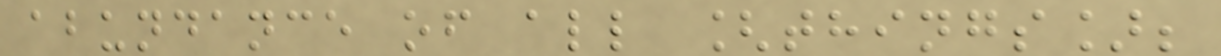abundance of all [things];
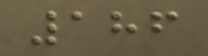186
